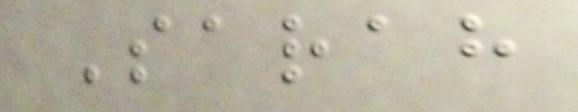Sarah
